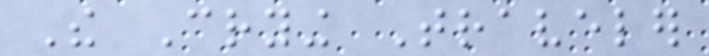The Crying Traveler
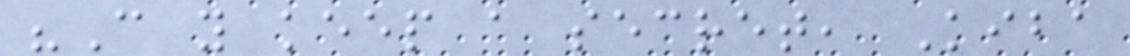"Can you keep a secret, Kiba
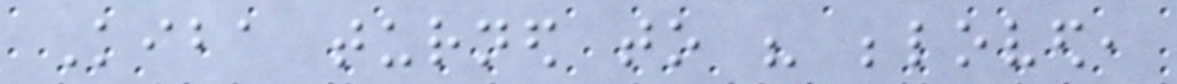Kiba turned to his beloved,
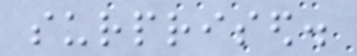surprised.
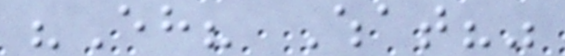"Eh? What?"
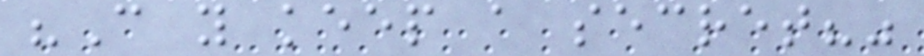"Can you keep a secret?"
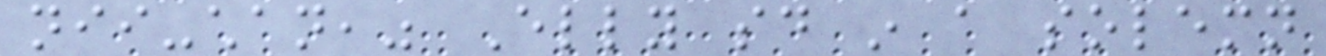nii-chan," Elly said in a solemn
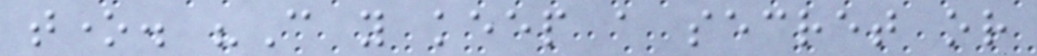tone. "Can you keep a secret or
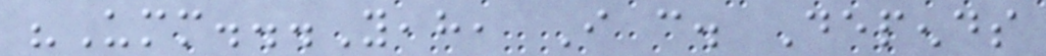"Umm...Yeah, I can. Depends
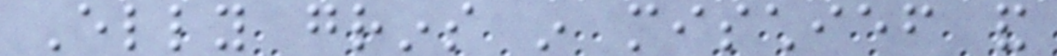Elly grins in mischief and
